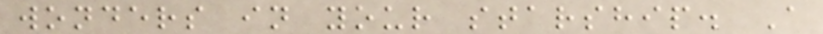wonders in your starship. A
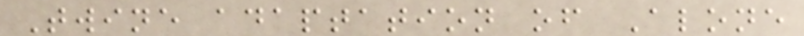Twine adaptation of Alone
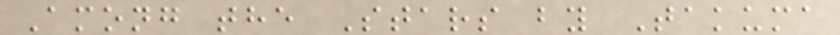Among the Stars by Takuma
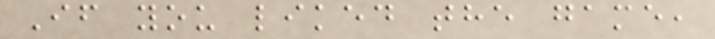If you liked the game,
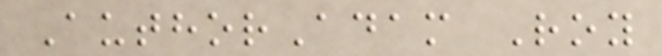AuthorAdam Roy
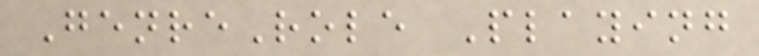GenreRole Playing
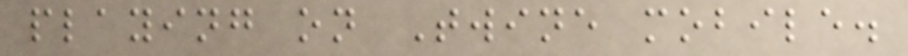playing on Twine mobile.
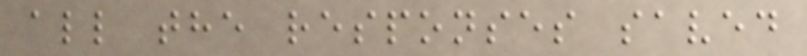all the responses saved
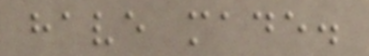have made.
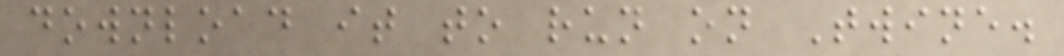download it to run on Twine.
